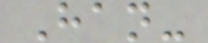Han-
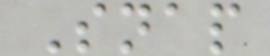Snap
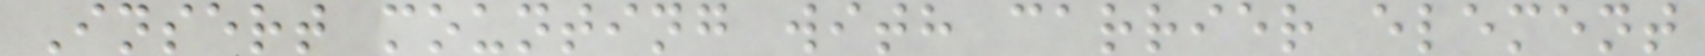Insert mounting with carrier element
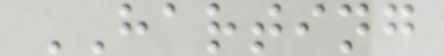HARTING
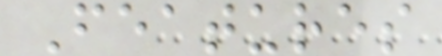Features
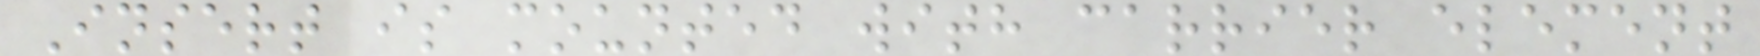Insert is mounted with carrier element
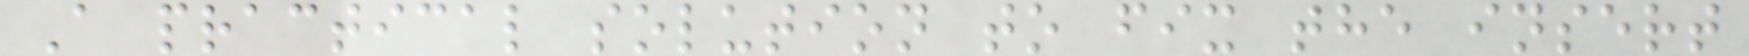A practical solution to fix the insert
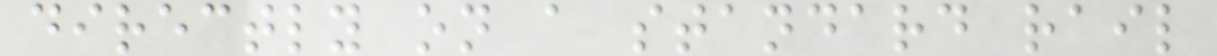directly on a standard rail
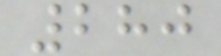280
